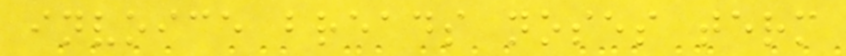invoice breads noses term
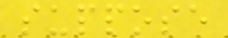suppose
